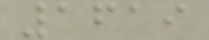1619
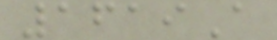1619A
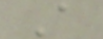A
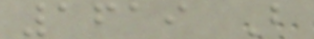1619 B
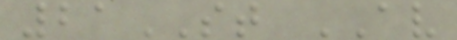21ST AV
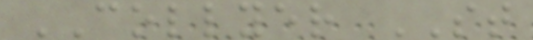COLLYER ST
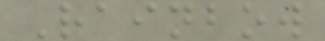Rainbow
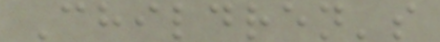Children's
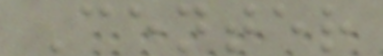Center
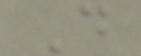D
